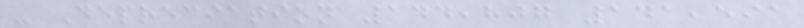- Depreciation 144,807 141,591
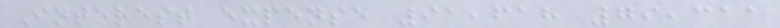Interest expense 91,618 79,311
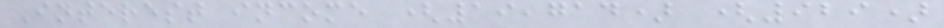Interest income (19,714) (929)
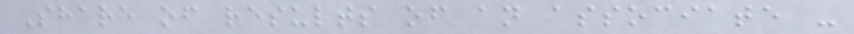Share of results of an associate -
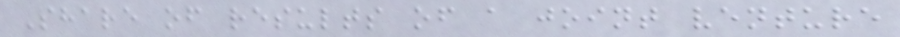Share of results of a joint venture
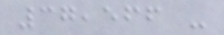37,566 -
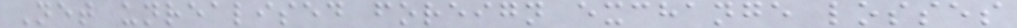Net unrealised foreign exchange losses
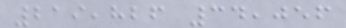219,826 34,056
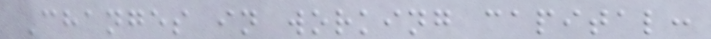Changes in working capital:
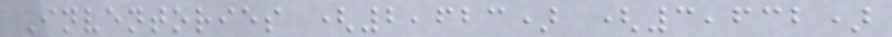Inventories (2,623) (3,632)
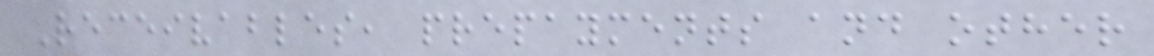Receivables, prepayments and other
